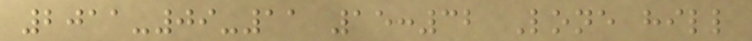2011-09-11 15:32 Lone hill
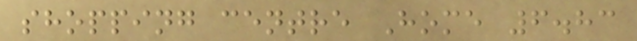shopping centre Home 6.83
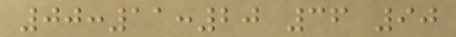00:11:20 36 90
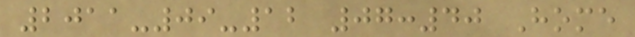2011-09-12 07:40 Home
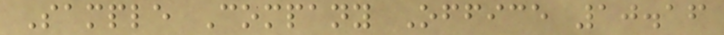Sample Company Office 10.16
